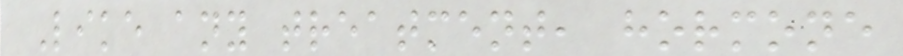Like any treatment, hormone
